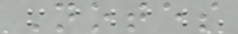Notes
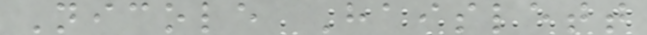Nicole Haislett
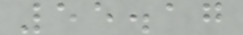55.17
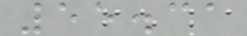55.31
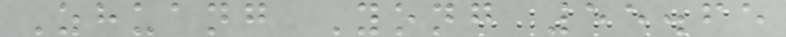Zhuang Yong 55.65
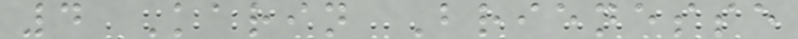4 Karin Brienesse
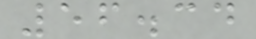56.34
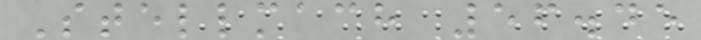Stellmach 56.45
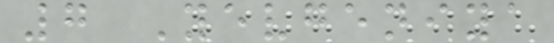7 Yevgeniya
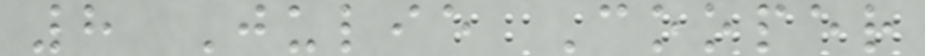8 Julie Cooper
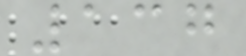137
